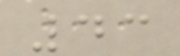43
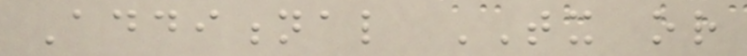Additional TX or
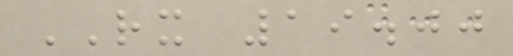RX 19.00
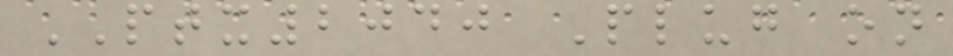PTX2040 Plug on
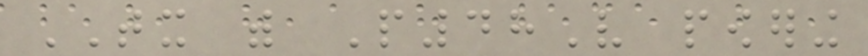TX with P48V powering
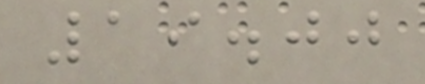19.00
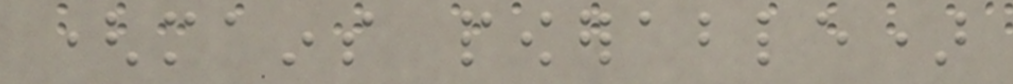(mains powerable)
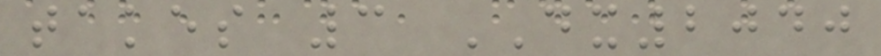takes 3 DX2040
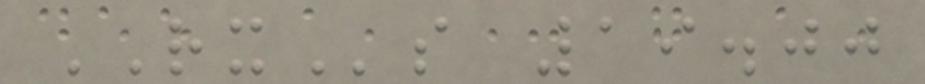RXs 19.00
